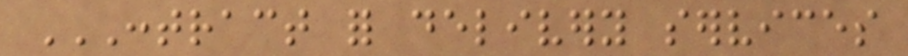CONTRACT FOR DELIVERY SERVICES
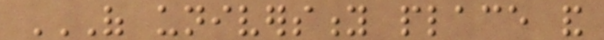OF UNIVERSITY PLACE AND
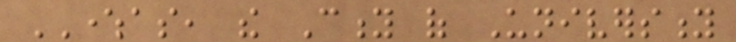WHEREAS, the City of University
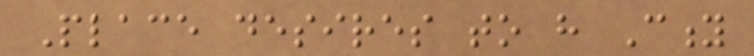Place desires to have City
